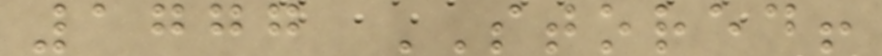1777 STORED!
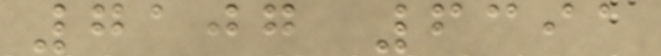7107 6391
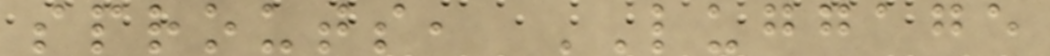sprouts, LUGGAGE
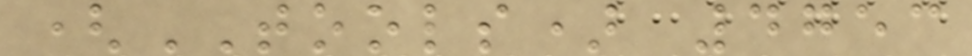(TOOLS) 4753
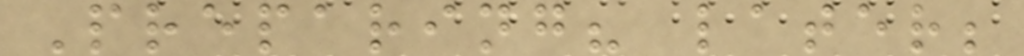Preparing? later;
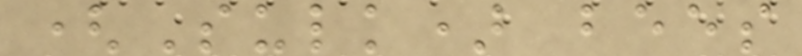(Sulk) bees
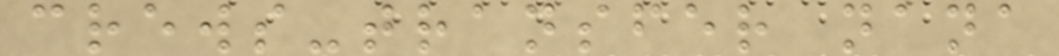crews-transfer nana
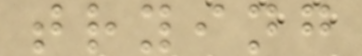trying
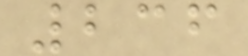236
